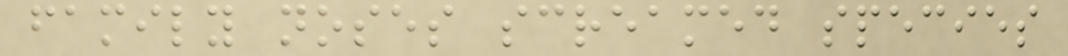family noses screamed species
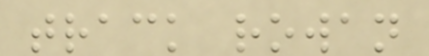track rowan
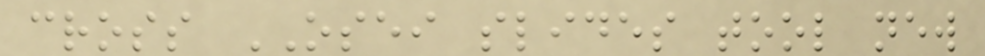cross OSEI slides tool new
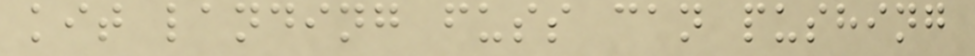kit landing fuss can pushing
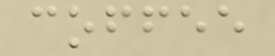coffee
